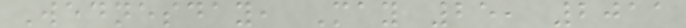Wednesday, May 25, 2011
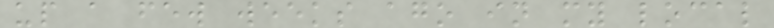up a few weeks ago in my local
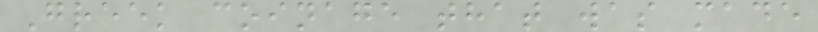Greek coinage that was made
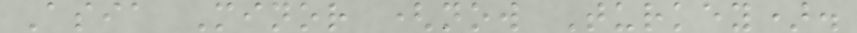Asia Minor (now Turkey).
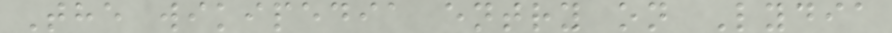The wikipedia entry on Lydia
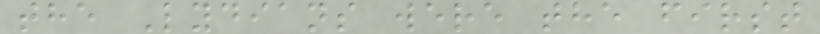the Lydians were the first
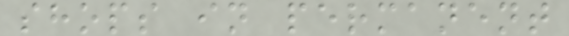shops in permanent
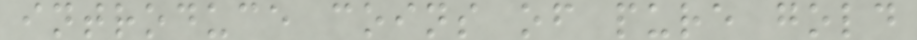introduce coins of pure gold
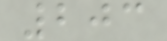203
